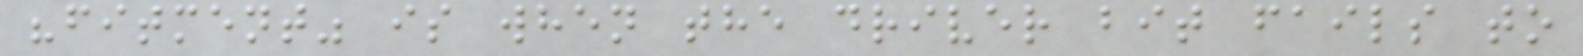"fitment" is when the driver bit fails to
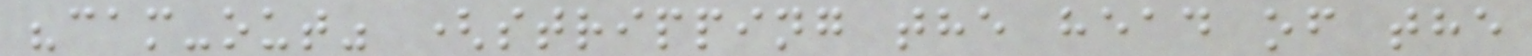"cam-out" (stripping the head of the
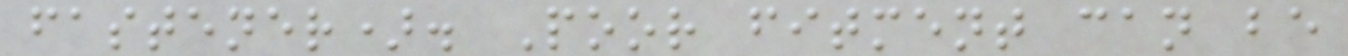fastener). Poor fitment can be
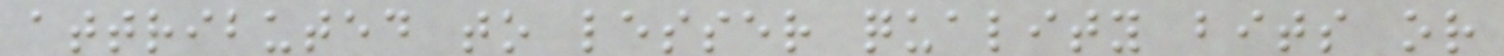attributed to lesser quality bits or
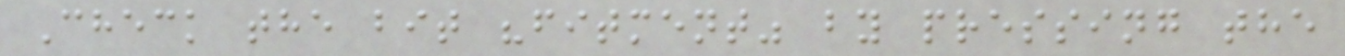Check the bit "fitment" by pressing the
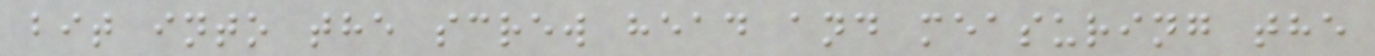bit into the screw head and measuring the
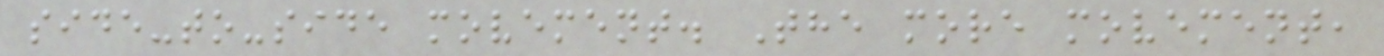side-to-side movement. The more movement,
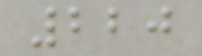220
